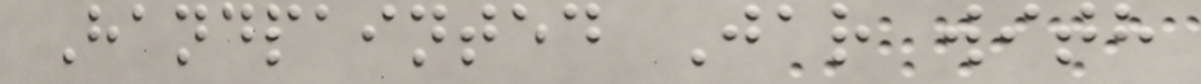Handpainted Jar with
